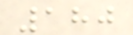180
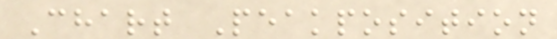Chart Peakposition
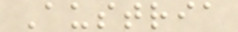Austria
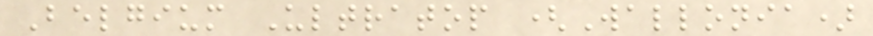Belgium Ultratop (Wallonia)
